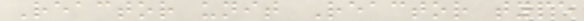Reactor unit Reactor type
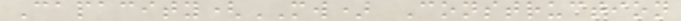Capacity(MW) Construction
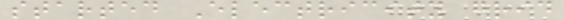started Electricity grid
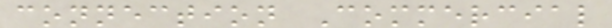connection Commercial
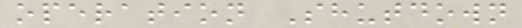operation Shutdown
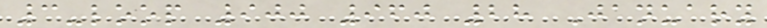3-loop 900 960 28 January
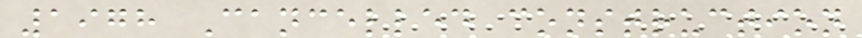1978 Cancelled construction
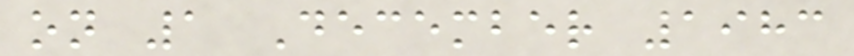on 1 December 1983
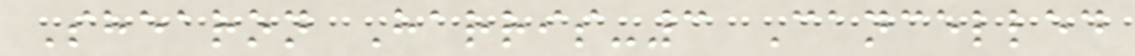Shearon Harris-3 Cancelled
